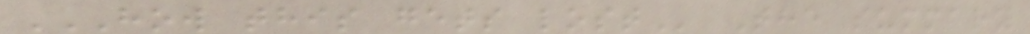HOW THIS GETS LOST The summary
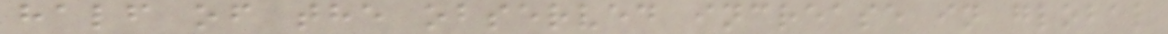half of the observed increase in global
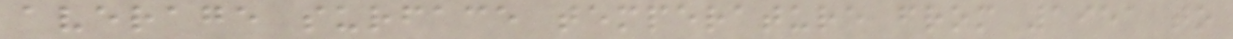average surface temperature from 1951 to
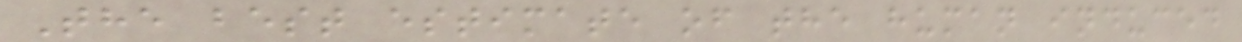The best estimate of the human induced
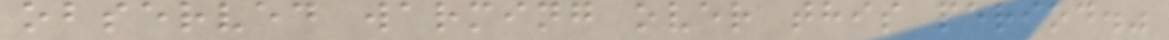observed warming over this period."
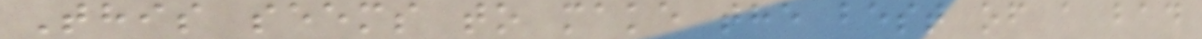This seems to make the best of a bad
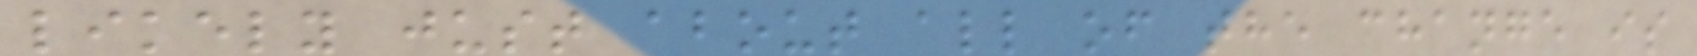likely just about all of the change is
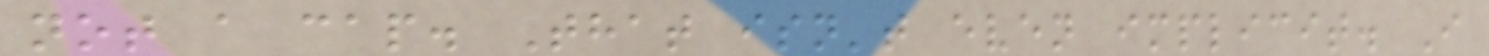not a cap. That isn't even implicit. I
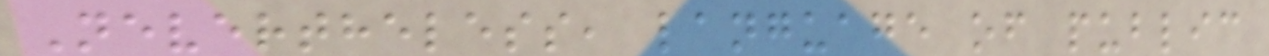Nevertheless, language of public
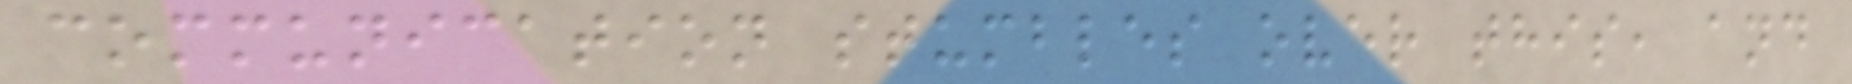communication stumbles over this, and
